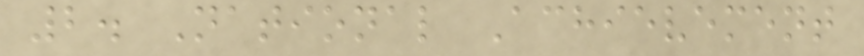2. National Achievement
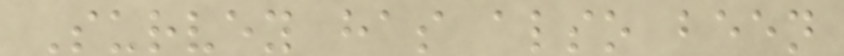Survey has also been
